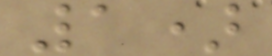1)
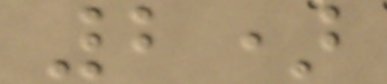2)
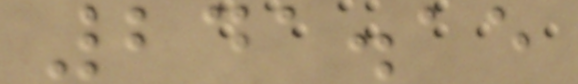241.15
